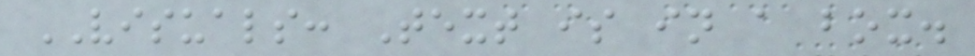VISUALS: Text is in a box.
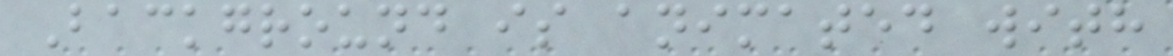Background is animated with
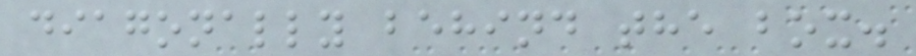diagonally behind the box.
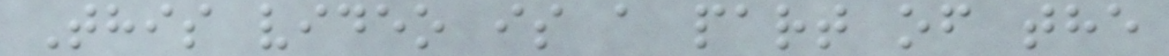This video is a part of the
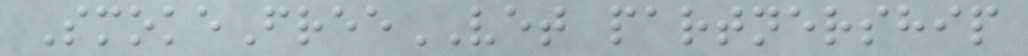SmokeFreeVET partnership
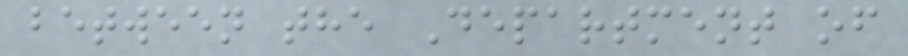between the Department of
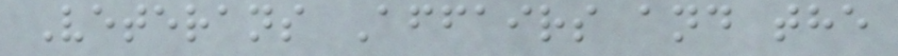Veterans Affairs and the
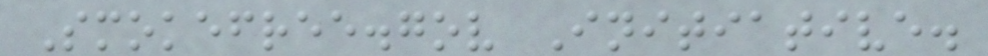Smokefree.gov Initiative.
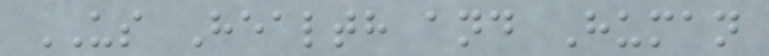US Health and Human
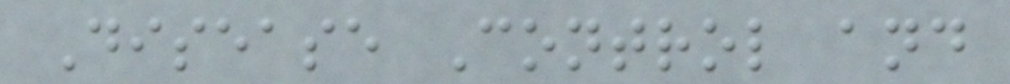Disease Control and
